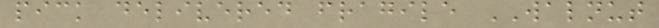pick delivered fragile WALNUT
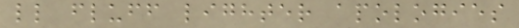ll fluff lighter apologies
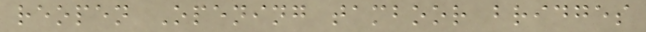reopen Opening tamboor bridges
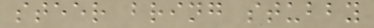steer bring stubby
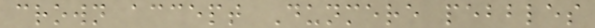crown accept Dunmere pebbles
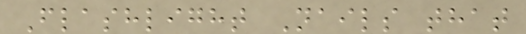Flashlight Nails that
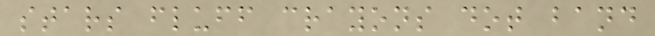stars fluff crayons dot band
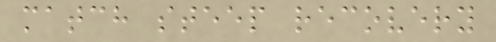match steep recovery
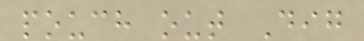pouch out Dig
